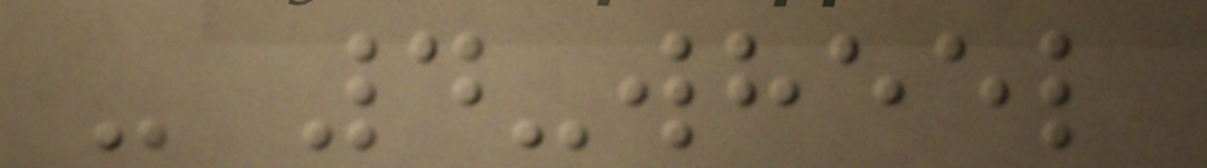- 4-wheel
